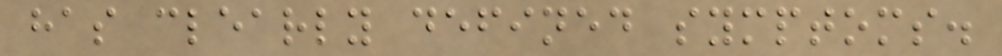has clearly defined symptoms.
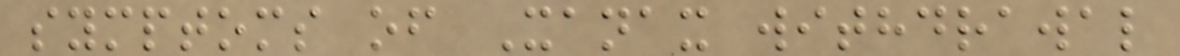symptoms of Xanax withdrawal
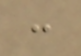:
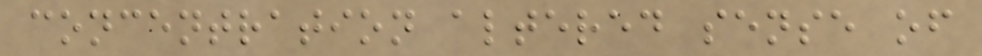concentration altered sense of
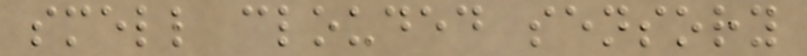smell clouded sensory
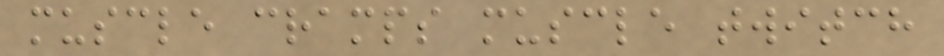muscle cramps muscle twitch
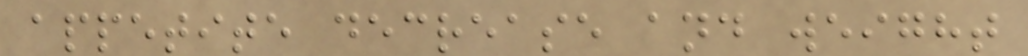appetite decrease and weight
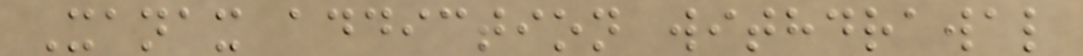Xanax addiction withdrawal
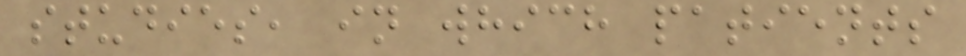studies, in which patients
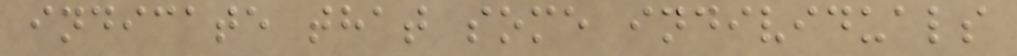indicate that some individuals
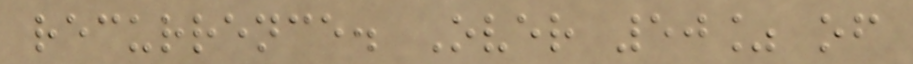recurrence. Over 50% of
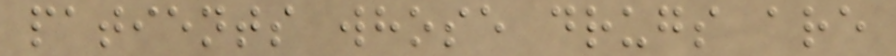patients whose drugs are
